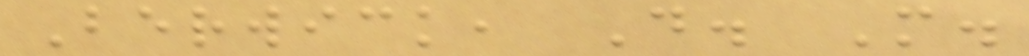Berwick, D. M.
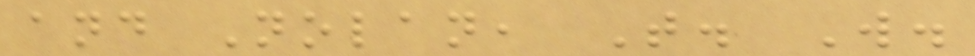and Nolan, T. W.
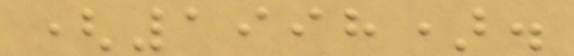(1998).
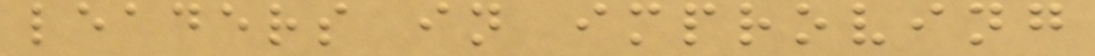leaders in improving
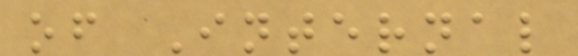of Internal
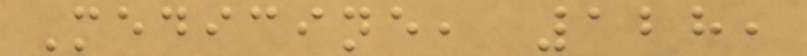Medicine, 128,
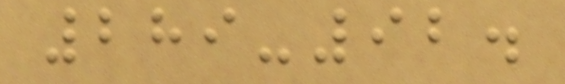289-92.
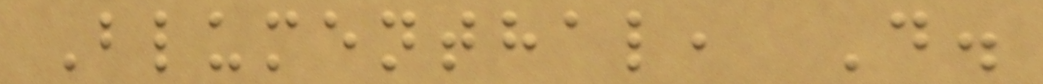Blumenthal, D.
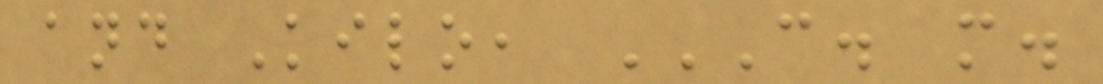and Kilo, C. M.
